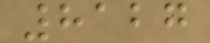8127
